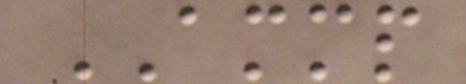AMMP
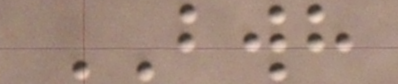BWH
